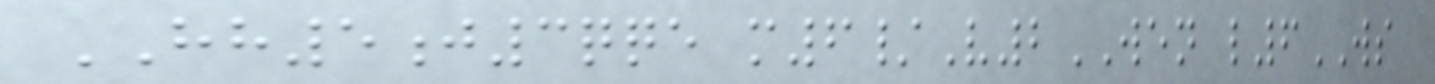HH5j3qqe m6/V2WEN l6WS
